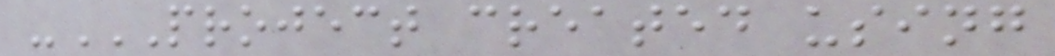-PROJECT CREATED USING
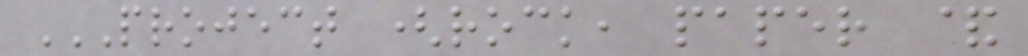PROJECT (ROCK, PAPER &
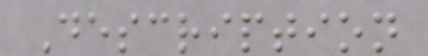Description
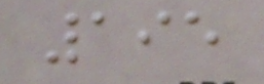195
